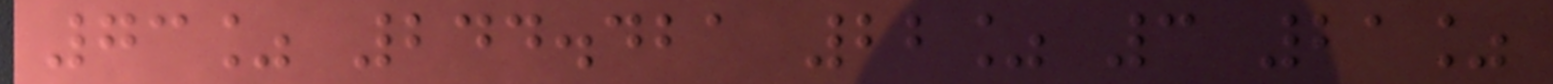73% 244.421 22% 3 21%
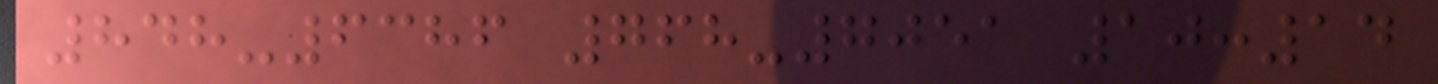848-6386 768-7051 10:14
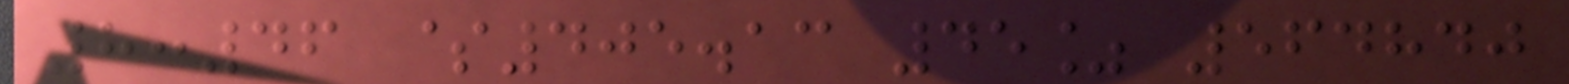8:46 $405.13 45% 564840
